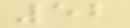52
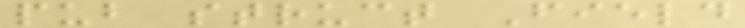pub struct Field
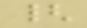{
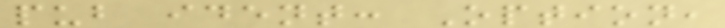pub ident: Option,
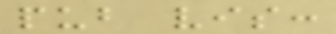pub vis:
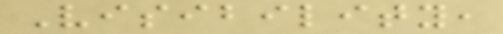Visibility,
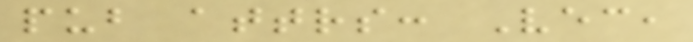pub attrs: Vec,
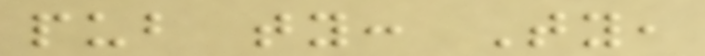pub ty: Ty,
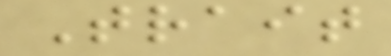Trait
